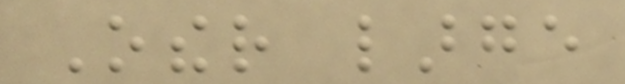Other large
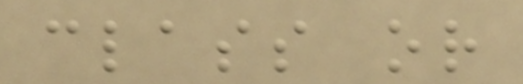class or
